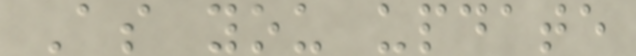As you update
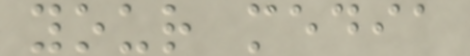your media
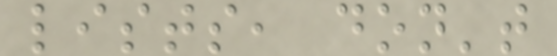lists, don't
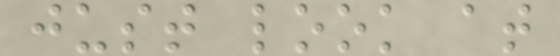just look at
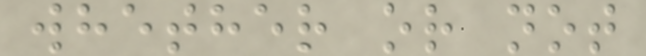whether or not
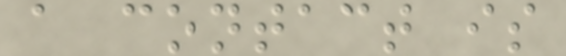a contact is
